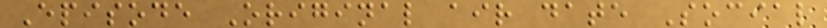Episode Original air date Social
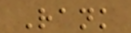Rank
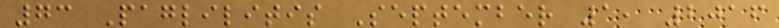73 Paglilitis September 1, 2016
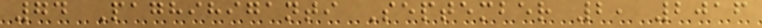74 Paghihiganti September 2, 2016
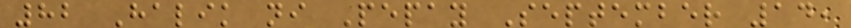82 Halik ni Pepay September 14,
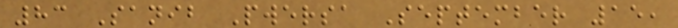83 Sanib Pwersa September 15,
